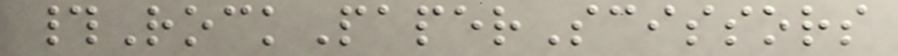#RockPaperScissors
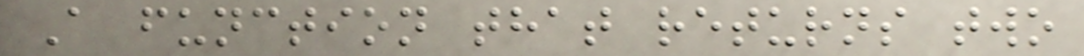A function that returns two
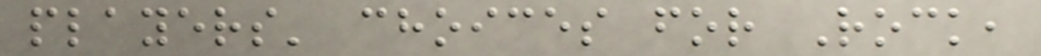players' choices for Rock,
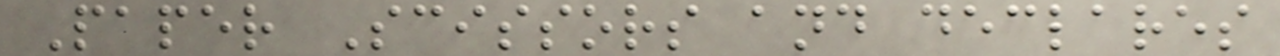Paper Scissors and declares
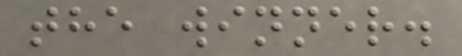the winner.
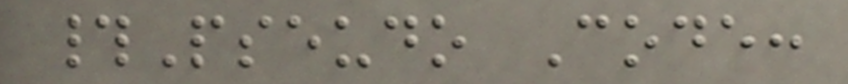#Pseudo Code:
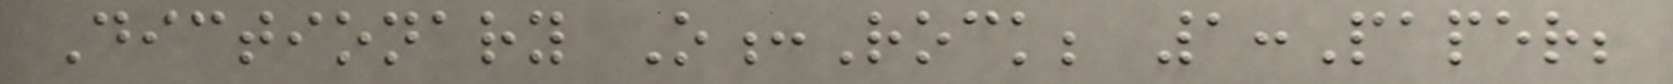Dictionary O:Rock; 1:Paper;
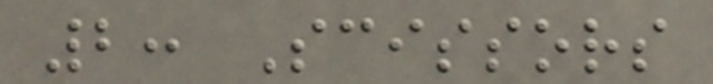2: Scissors
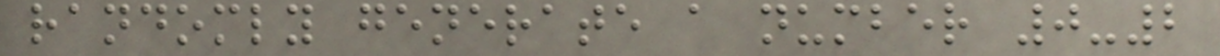randomly generate a number 0-2
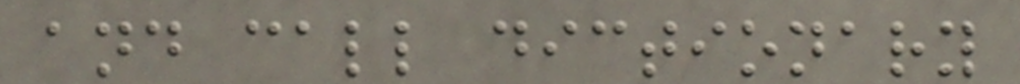and call dictionary
